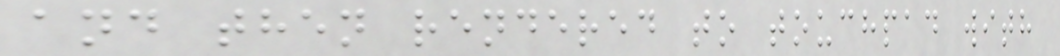and then rendered to touchpad with
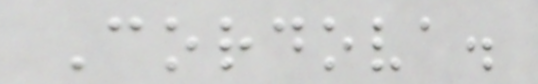Cordova.
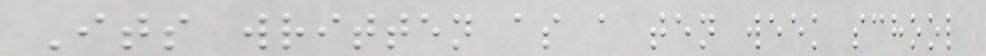Its written as a ten week school
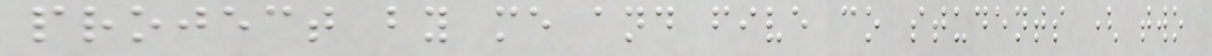project by me and five co students ( two
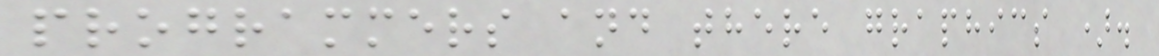programmers and there graphics ).
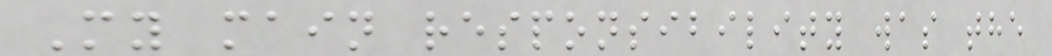My main responsibility was the
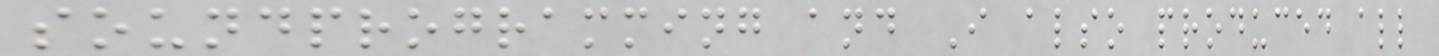soundprogramming and I also produced all
